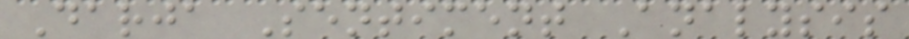Darja Sentiment Analysis
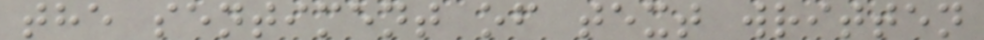the sentiment of text written
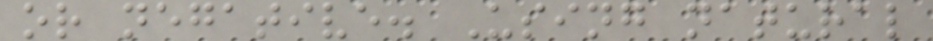or negative. Using natural
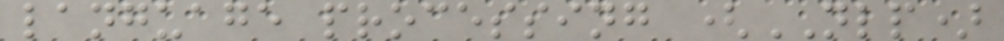language processing (NLP)
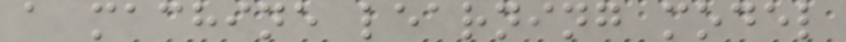a machine learning model
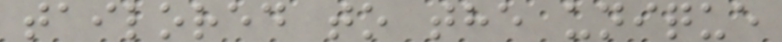tailored to the unique
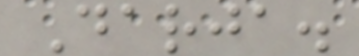Darja.
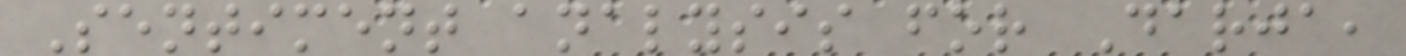Sentiment analysis for Darja,
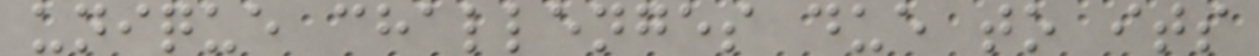unique challenges due to its
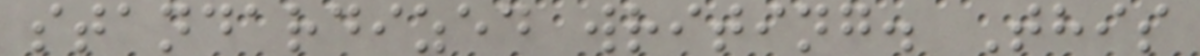standardized writing. This
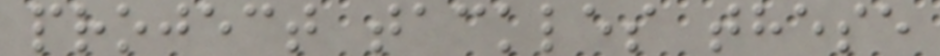project tackles these
